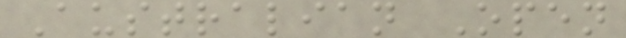Australian Open
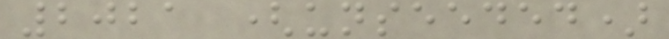2021 (unseeded)
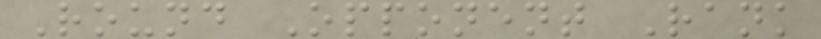Round Opponent Rank
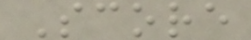Score
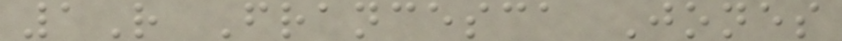1R Francesca Jones
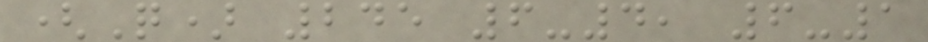(Q) 245 6-4, 6-1
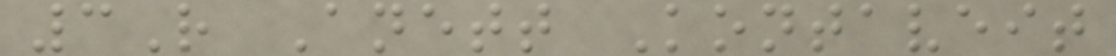3R Anett Kontaveit
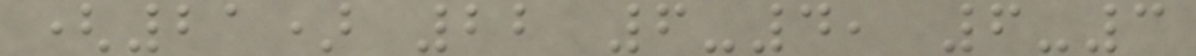(21) 22 6-4, 6-3
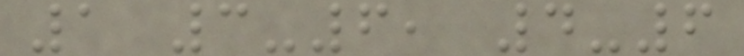1 3-6, 4-6
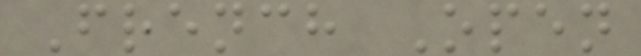French Open
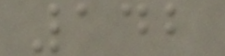142
